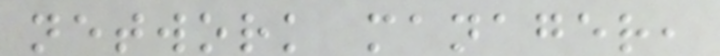network manager,
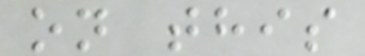on this
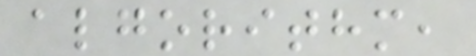algorithm,
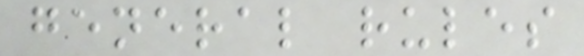general rules
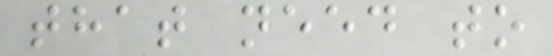that need to
